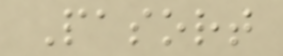Pasort
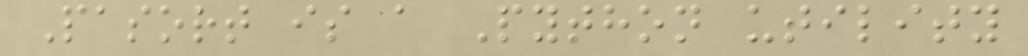Pasort is a Python utility
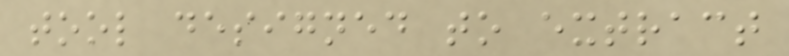tool designed to extract
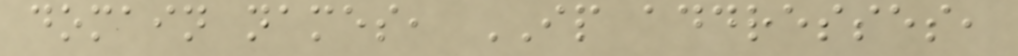domain names, IP addresses,
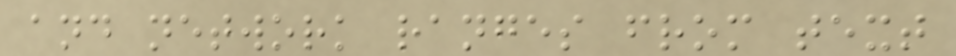and network ranges from text
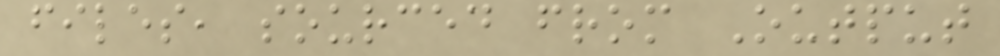files, sourced from Output
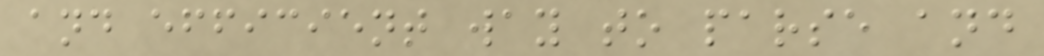and efficient way to parse and
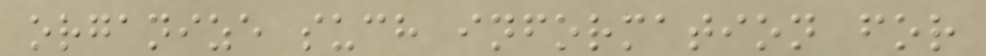organize such information for
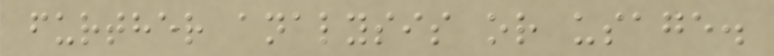further analysis or usage.
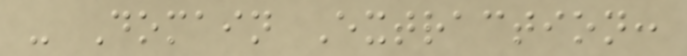- Domain Extraction:
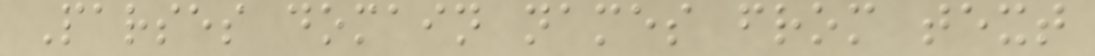Parses domain names from text
